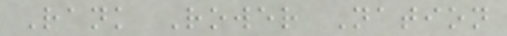Rank Rower Nation
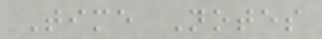Time Notes
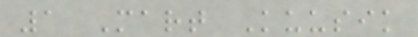1 Mart Kuusik
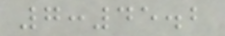7:45.2
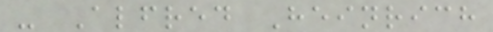- Alfred Heinrich
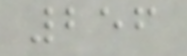256
